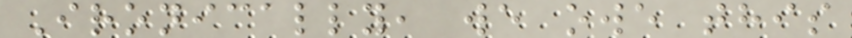Ironically, we owe this
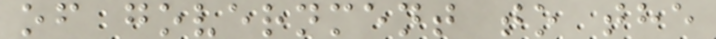of government to the
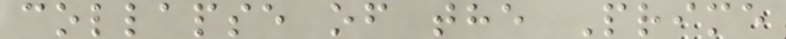collapse of the Prime
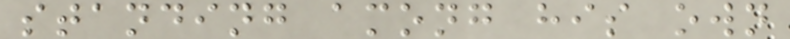standing among his own
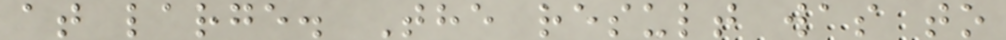at large. The result was to
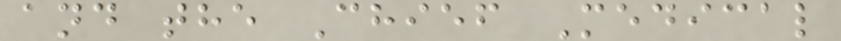and the Chief Medical
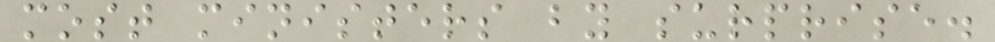most ministers by surprise.
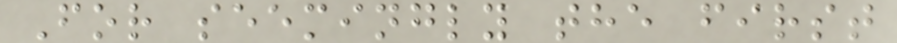For seemingly the first
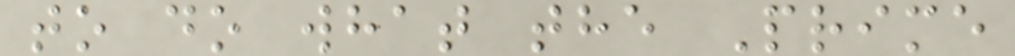to do what the Prime
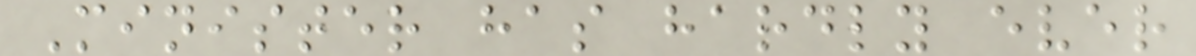Minister has hardly ever
